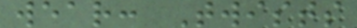wear: Twists
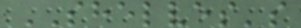SHELVES's
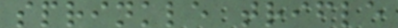sprinkle trifle
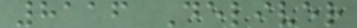8116 Deliver
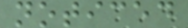noticed
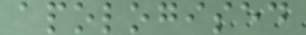apologised
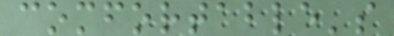comfortable's
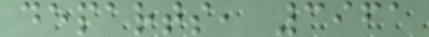departs, 3961
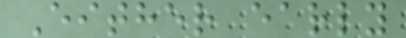Either early
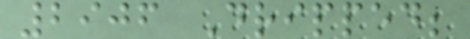2906 Dripped;
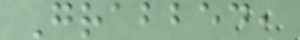Grabbed,
